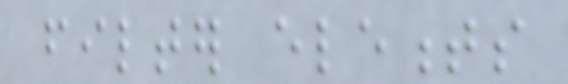filter elements
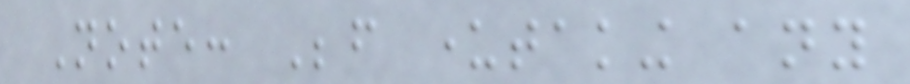Note: Before undertaking any
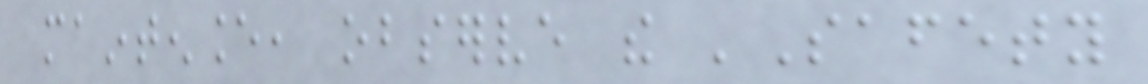maintenance, observe the 'Safety
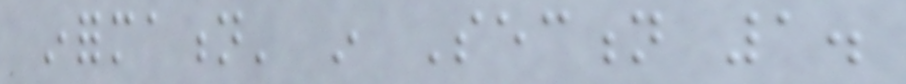information' in Section 1.
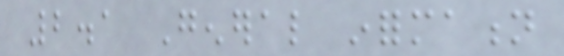2.1 General information
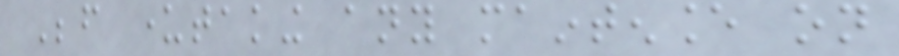Before undertaking any maintenance on
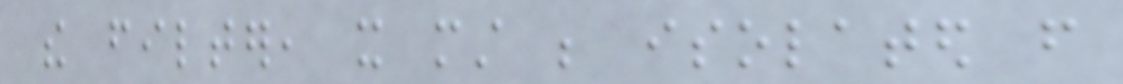the filter, it must be isolated from
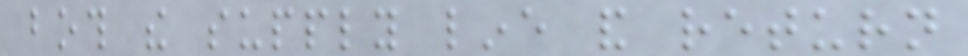both the supply line and return
